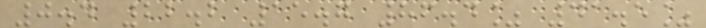0.4 22.2 15.7 86.4% 41.5%
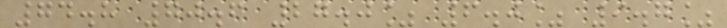74.8 70.6 27.0% 6.0% 9.7%
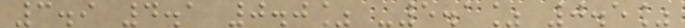3.9 4.1 0.0% -5.1% 0.5%
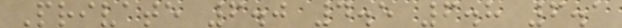Private 6.0 4.5 6.8 6.1
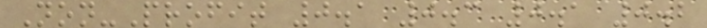Non-Profit 0.1 0.3 0.1 0.2
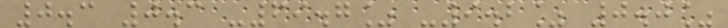0.3 0.3 -69.7% -9.2% 0.0%
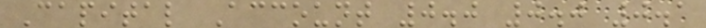Capital Account 0.0 0.0 0.1
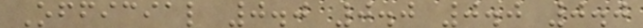Official 0.0 0.0 0.0 0.0
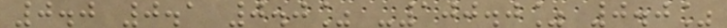0.0 0.1 0.0% -100.0% 0.0%
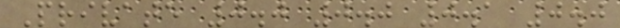Private 0.0 0.0 0.1 0.0
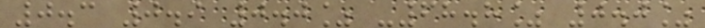0.3 0.9 0.0% -68.8% 0.0%
